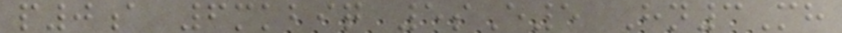p0a 6mkbiq 5sE5 Hn3Mh
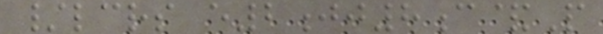/lcrs e2jj8c&P
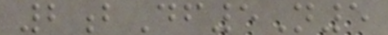2bDf5N5
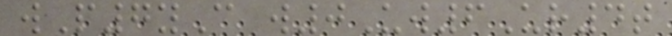wP7yC w0Uw6Ur4t
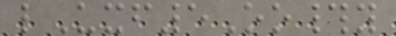lUxf5Oo#y
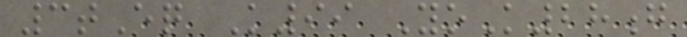3tEq K99 YoK28g
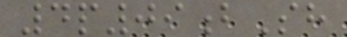4p09bSh
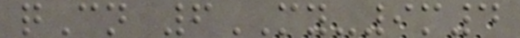qCn 6MY-9m4
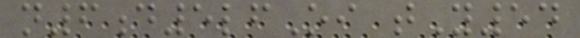n6d5lfOi tY54
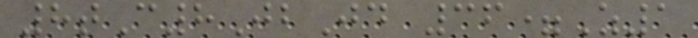8tC8JbJd 36=Z1
